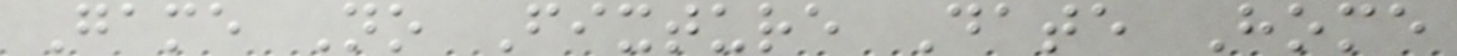Game No Fixture Date Home
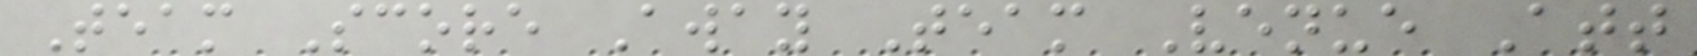Team Score Away Team Venue Att
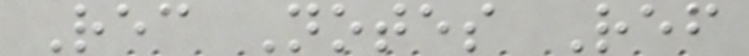Rec Notes Ref
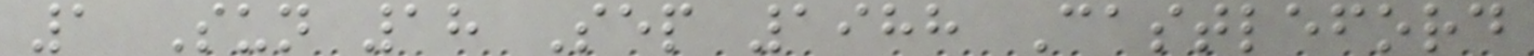1 Sun 18 Sep 1988 Castleford
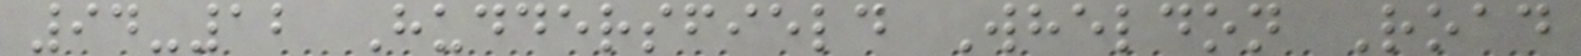94-12 Huddersfield Wheldon Road
